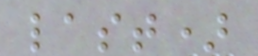last)
